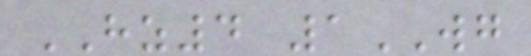HZ4 1WG
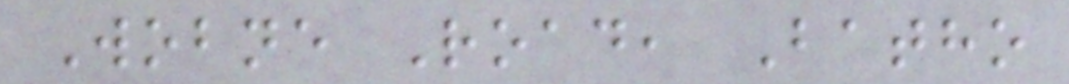Wobne Road, Batho
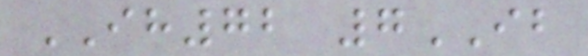IH72 7IB
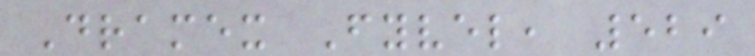Dramex Fyvel, 529
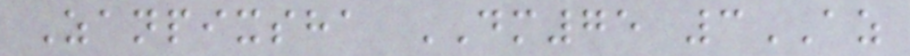Zanpixsha DM75 3AZ
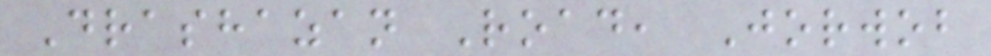Drashazan Road, Jorwob
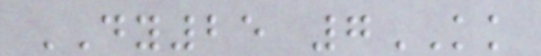DY25 7KK
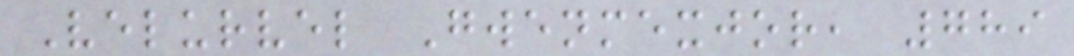Velurvel Gwenmexjor, 789
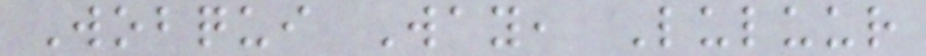Wobqui Way, Luluur
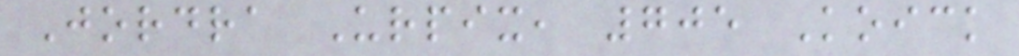Jordra Urpix, 705 Koick
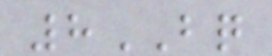8BQ
